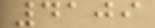4109
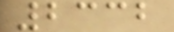2332
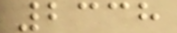2338
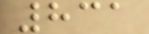831
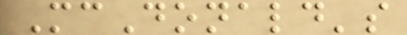McDonald's
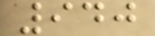940
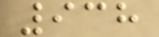938
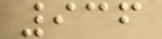936
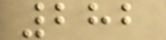282
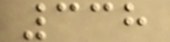338
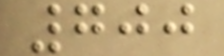700
